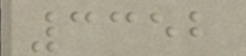3352
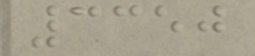3350
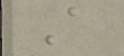A
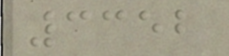3352
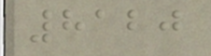8120
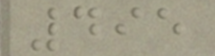495
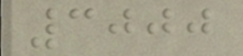3000
